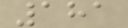181
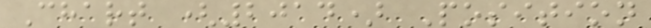Chart (2014) Position
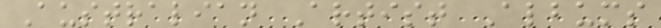Australian Artist Albums
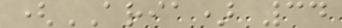(ARIA) 34
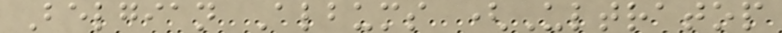Belgian Albums (Ultratop
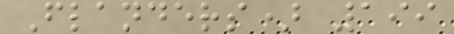Flanders) 199
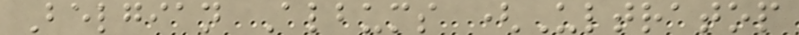Belgian Albums (Ultratop
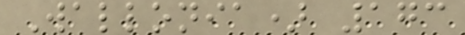Wallonia) 173
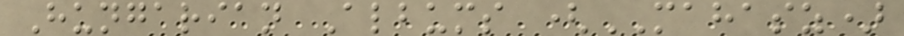Hungarian Albums (MAHASZ)
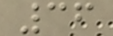36
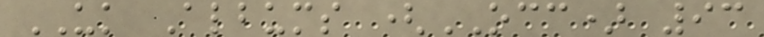UK Albums (OCC) 93
